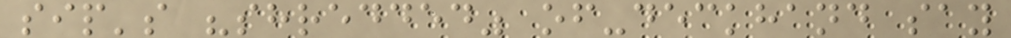sip's "shredded" of-deckhand say
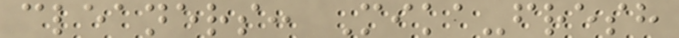cleaners: Mika-fresh
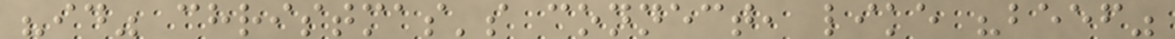"id" christmas's connect, like "beef"
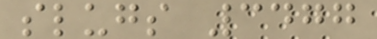slugs 3477
